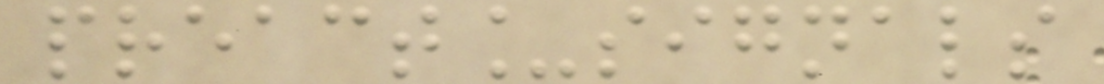preact_signals
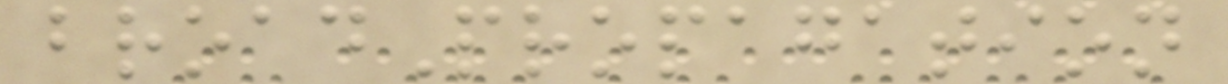broadPropagation
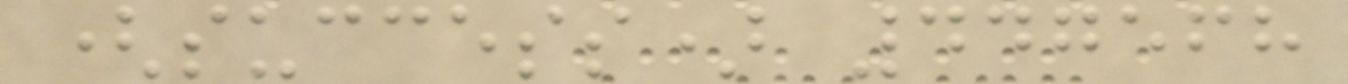(success) 447568
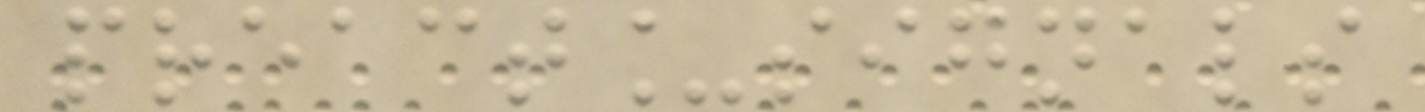preact_signals
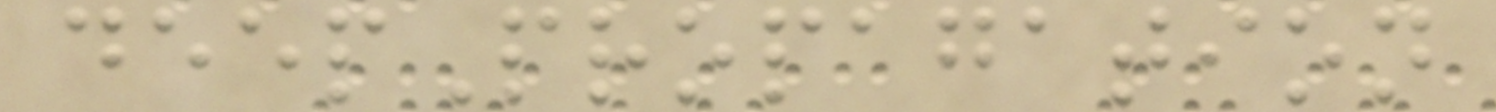deepPropagation
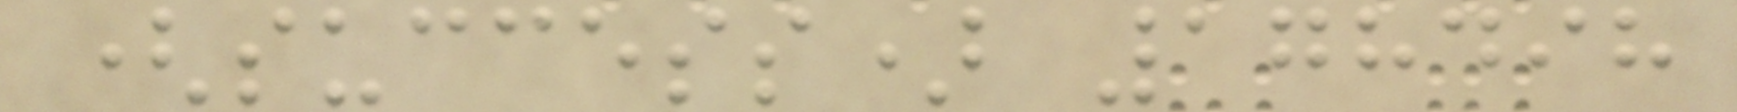(success) 178498
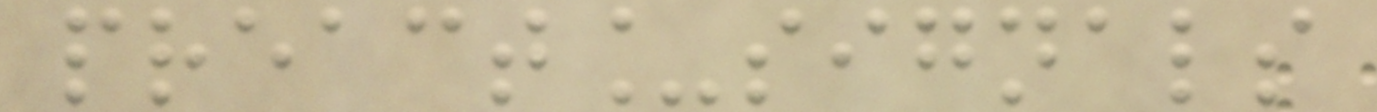preact_signals
